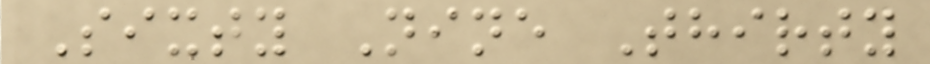Sixty Nine Thirty
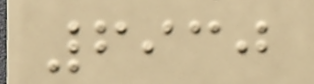6930
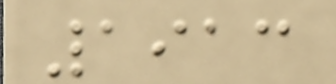1913
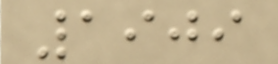1909
